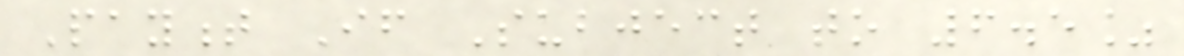Payment If Subject to 6.5%
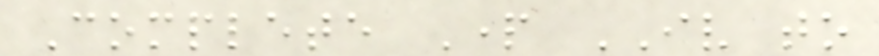Complete Part IV to
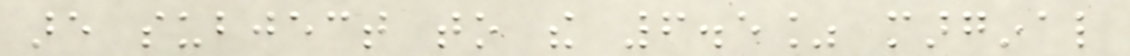are subject to the 6.5% marginal
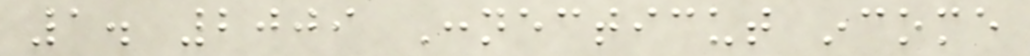1. 2009 Connecticut income
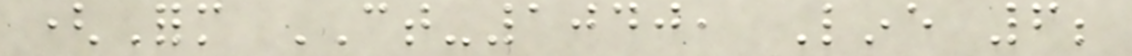(Form CT-1040, Line 6;
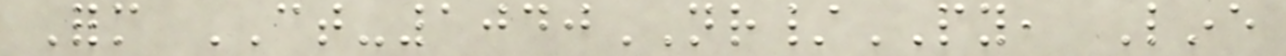Form CT-1040NR/PY, Line
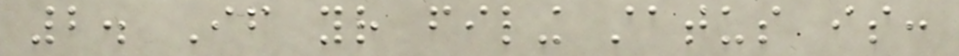2. If your filing status is:
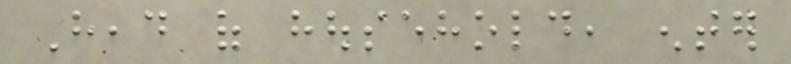Head of household, enter
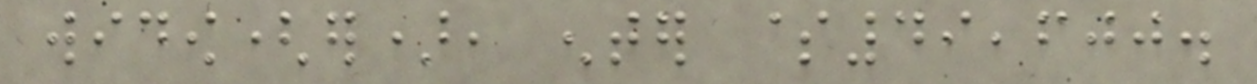widow(er), enter $49,600.
